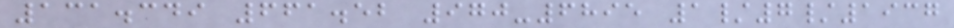131.349 661.52 970-6895 1/7/1937
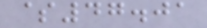$47.01
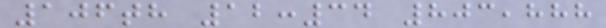106th 12:34 803,888
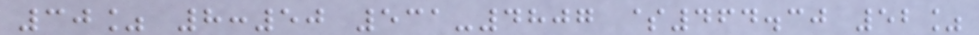30% 8:50 531-4807 $464.30 52%
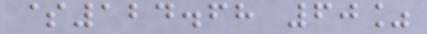$124.68 60%
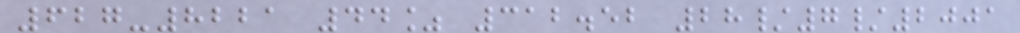627-8221 44% 312.52 28/7/2001
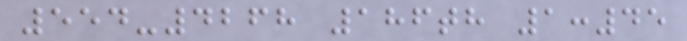554-4268 186th 1:45
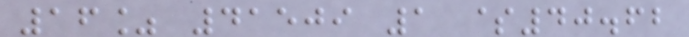16% 41509 1 $40.62
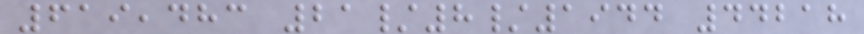619,483 21/8/1944 44218
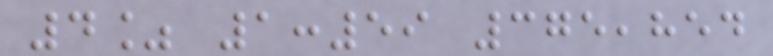4% 1:59 375,854
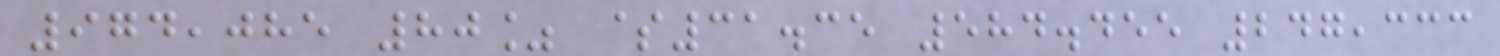974,085 80% $31.35 584.455 247,333
